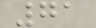71
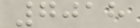7018
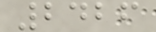2426
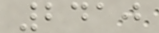2410
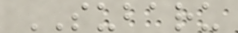SUBARU
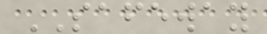SAFEWAY
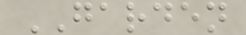GARDEN
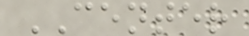CENTER
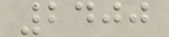2400
